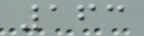163
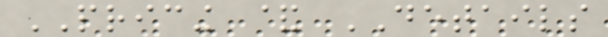PRICING & DETAILS
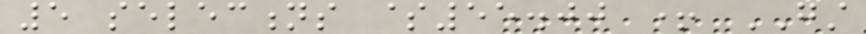5 selections $55.00 + GST
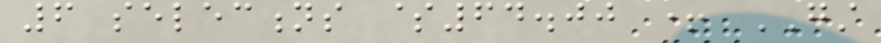6 selections $64.00 + GST
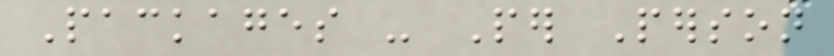Packages - Per Person
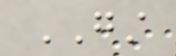GST
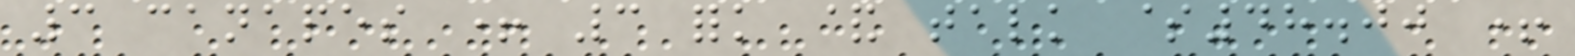3 canapes + 3 fork & talk $48.00 +
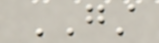GST
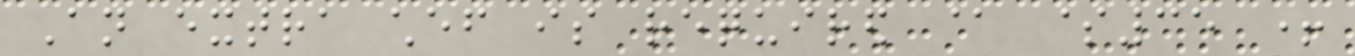An extra chef is required @ $35 +
